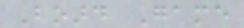Board Game
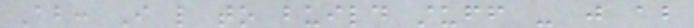About: I like to build stuff - just about
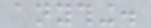anything.
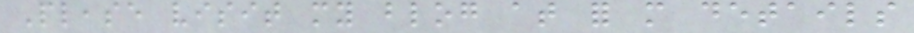Please visit my blog at for more details
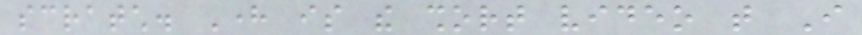scratch. Here is the short video that I
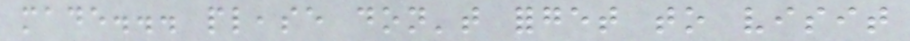made... please don't forget to visit
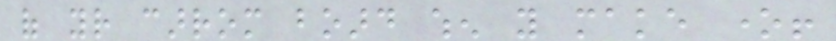of your carrom board when you make one!
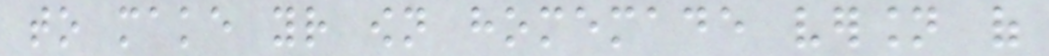to make your own homemade version of
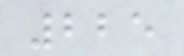225
